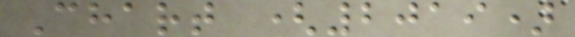Chart (2019)
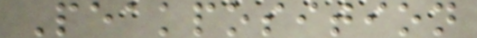Peakposition
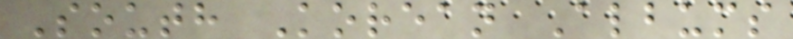South Korean Albums
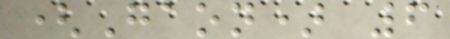(Gaon) 6
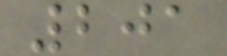201
